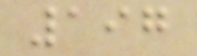197
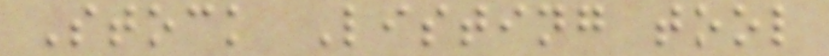Stock Listing tool
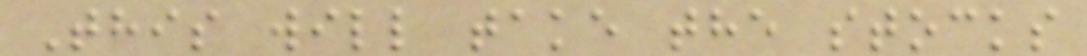This will take the stocks
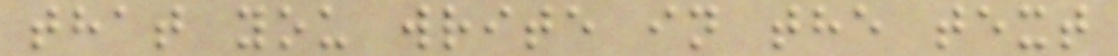that you write in the text
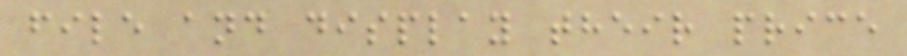file and display their price
